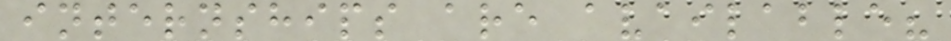internships are available?
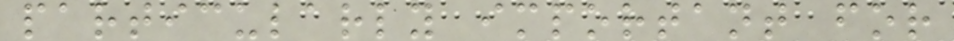particularly important for
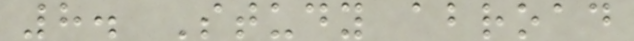8. Study abroad
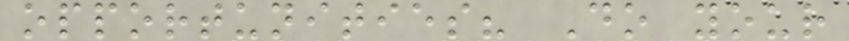opportunities? Do your
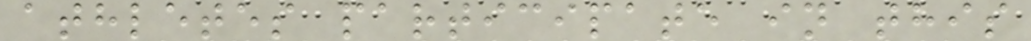athletes participate in this
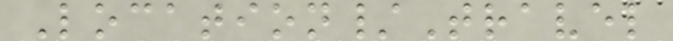Location/Travel
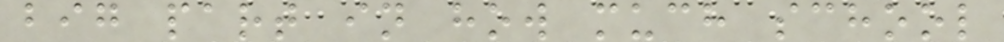big part in how much school
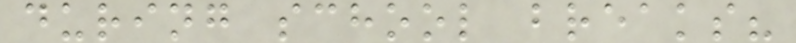during school breaks?
